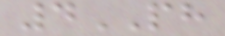4PH
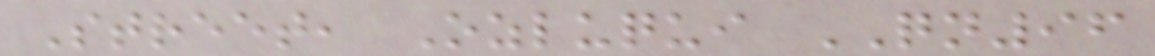Street, Ozluqui QN96
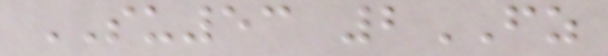SU53 2FZ
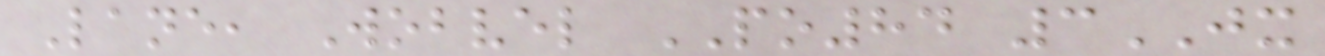Lane, Wobvel PO84 3JX
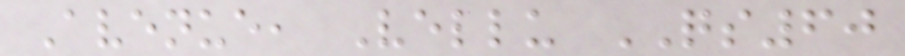Avenue, Vellu QS60
